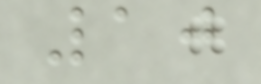10
